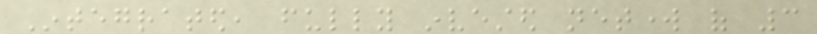Integrated, fully invested network of 3
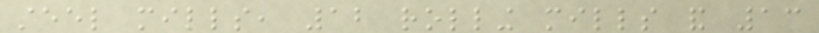steel mills, 12 rolling mills and 13
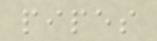pipes
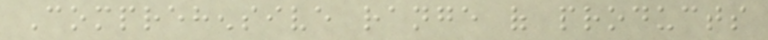Comprehensive range of products
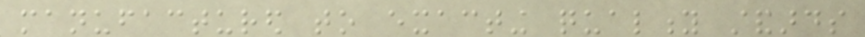manufactured to exacting quality standards
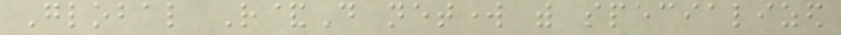Global R&D network with specialized
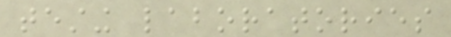testing laboratories
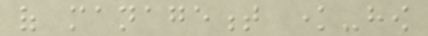of management know-how
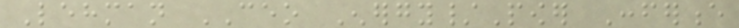Lehman CEO Energy/Power Conference
